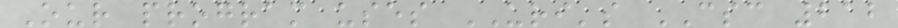Our program uses URI's CSC 212
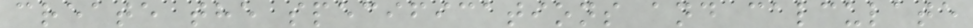create the specifications and calculate
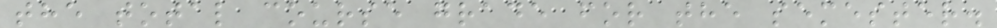the total course grade for the semester.
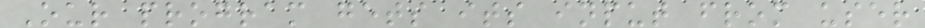Our program gets its input from user
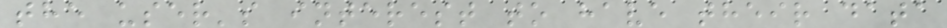the user's interest to have their data
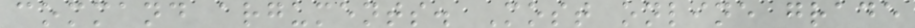command arguments. Most online grade
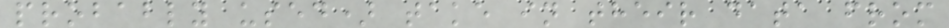probably used) take in their data from
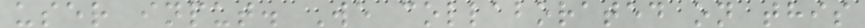user input. We collaborated on this
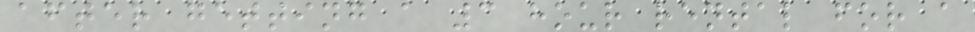after getting a 3 hour rental for a
